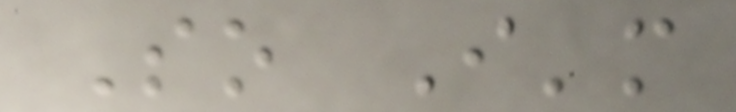So I'm
